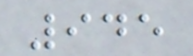945
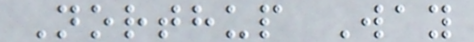Northup Way
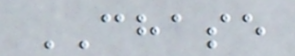CHASE
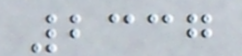2337
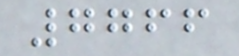7766
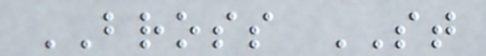BROSS ST
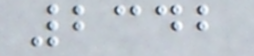2342
